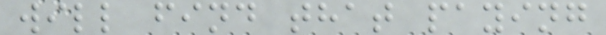will find that paying
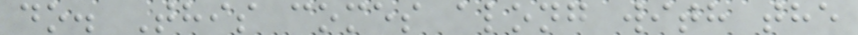do. This comes along with the
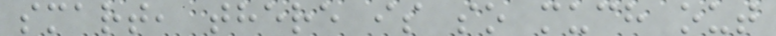smart, there is so much out
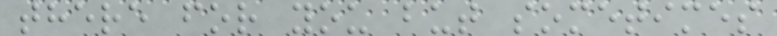there for you but sometimes
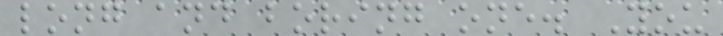long and boring one. You
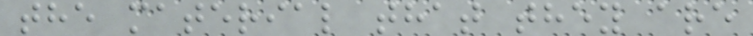the material that they are
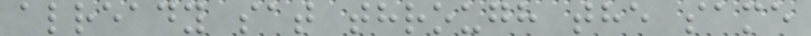already sat through the same
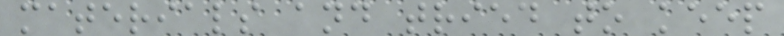materials and tried to keep
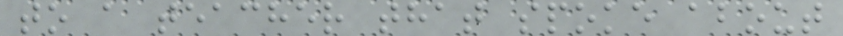to a teacher that spoke about
